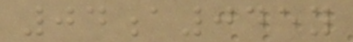04a045y
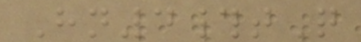Hn4#tQ
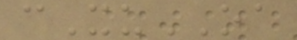cXuOA
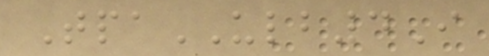TpaULB4I
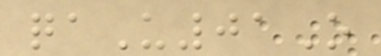qaU01O
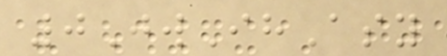0JwIhAsy
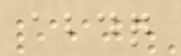abdq
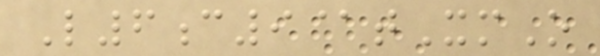L6c9@tXmO
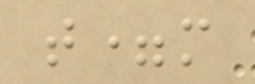t=m
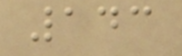143
